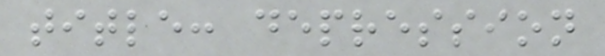title: depression
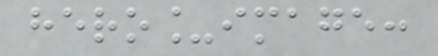hero_image:
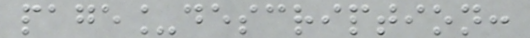page_description:
